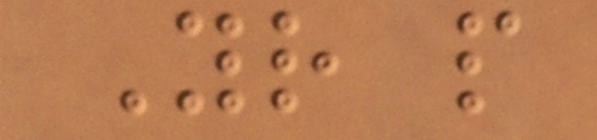Your people
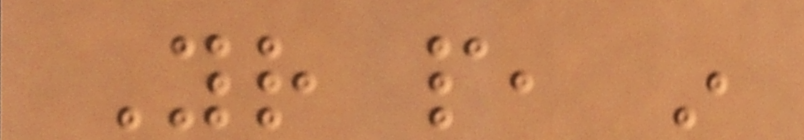Your people, in
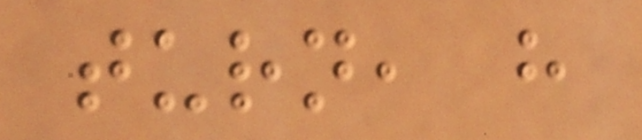turn, have
